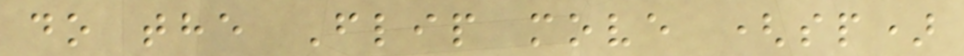do the Flip move (sp)
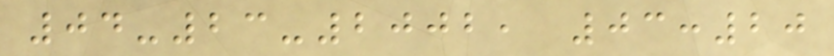04-23-2002, 03:20
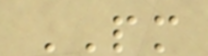PM
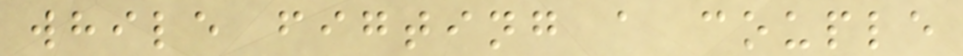while figting a couple
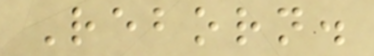Reborn.
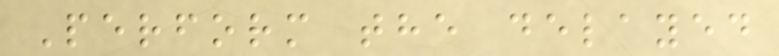Perform the delayed
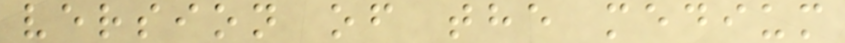version of the medium
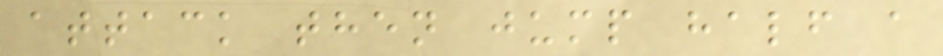attack then jump half a
